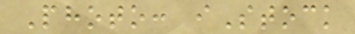Photo: iStock
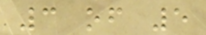3 of 5
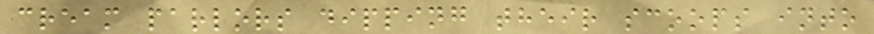cream parlors dipping their scoops into
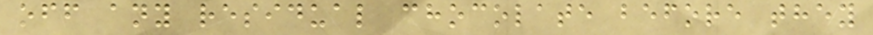off any residual chocolate before they
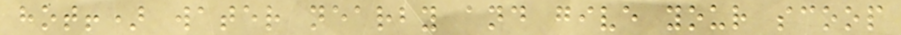hot!) water nearby and give your scoop
